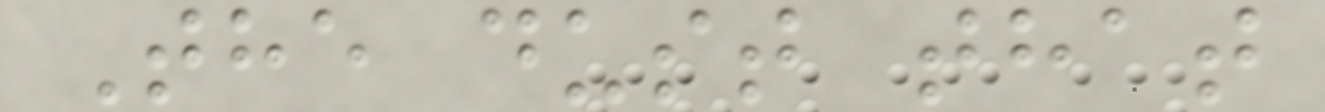The dust that
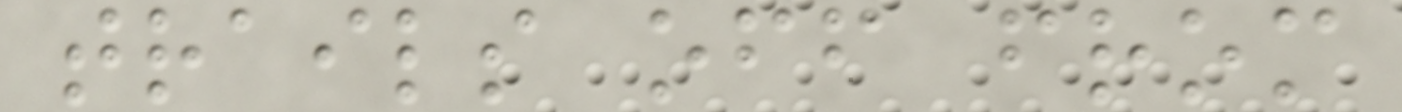trails off from
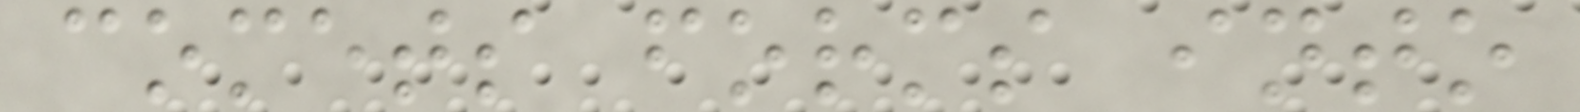comets forms into
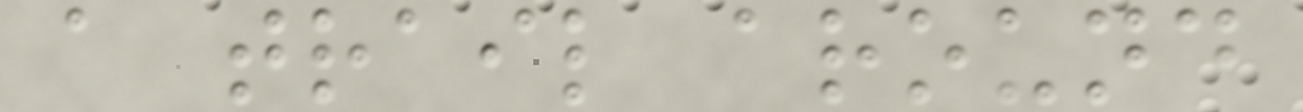a trail around
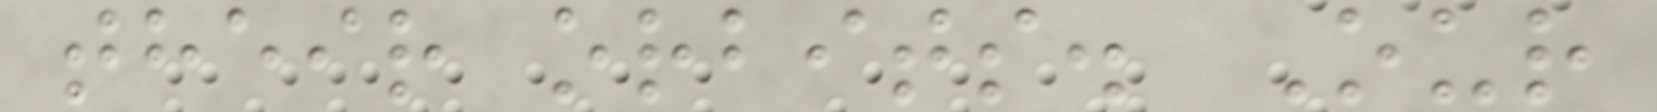their orbits. Our
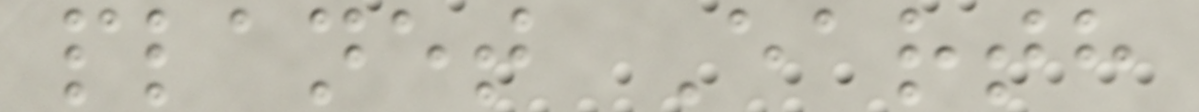planet Earth
